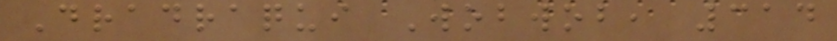Dradraqui Wobwob, 314
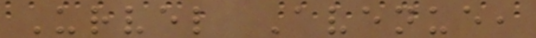Urvel Avenue,
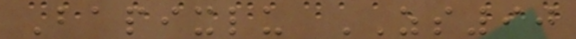Bapixlu ZS90
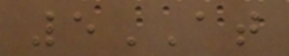5AT
